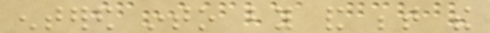entered into by and between the
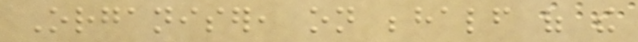Organiser, on behalf of the
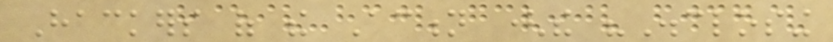Hackers of the Action (the "Disclosing
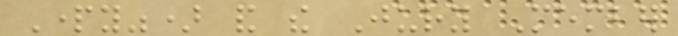Party") and the Jury Member
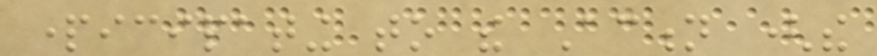participating to the Action (the
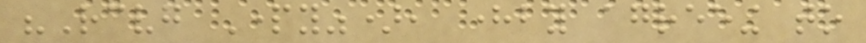"Receiving Party"), hereby agreeing to
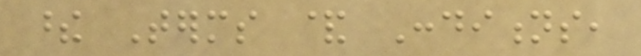these Terms & Conditions,
